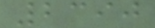2390
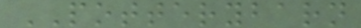POTTERYBARN
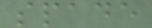spade
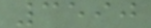3590
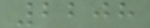2208
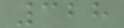328
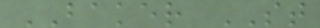BAKER ST
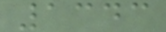1343
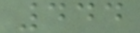444
